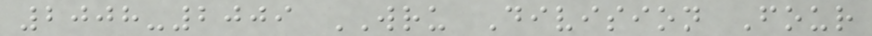2008-2009 WRU Division Four
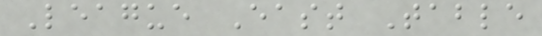League East Table
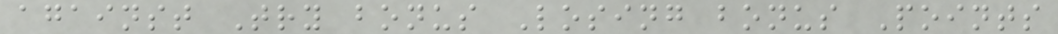against Try bonus Losing bonus Points
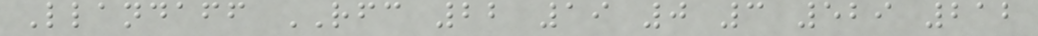Llandaff RFC 22 19 0 3 529 212
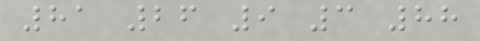81 26 9 3 88
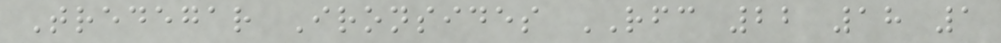Tredegar Ironsides RFC 22 18 1
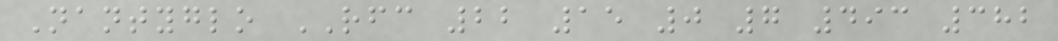Nantyglo RFC 22 15 0 7 493 382
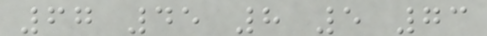67 45 8 5 73
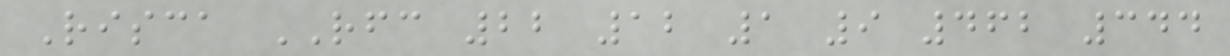Risca RFC 22 12 1 9 462 344
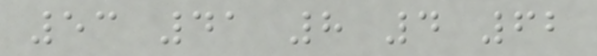53 41 8 4 62
